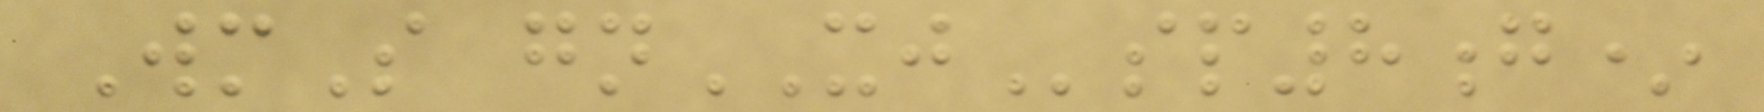WmS gnXJsp8g*
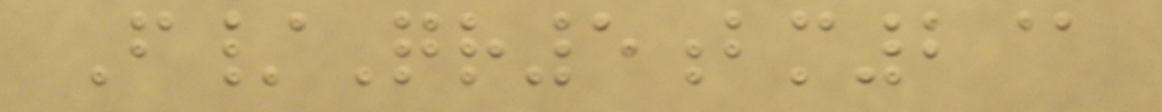F/Qr5bm2@
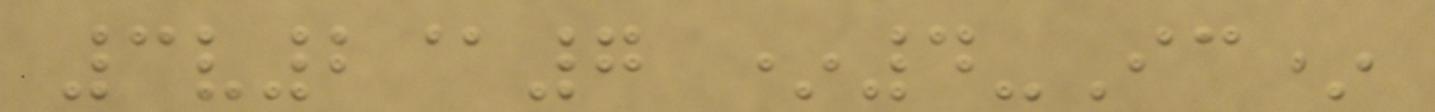3v2@7 *4-Ic*
